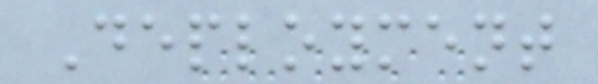Deployment
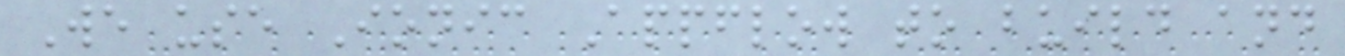We use Ionic Appflow to build and
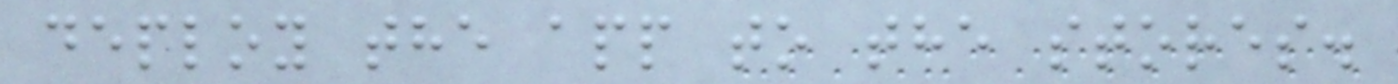deploy the app to the stores.
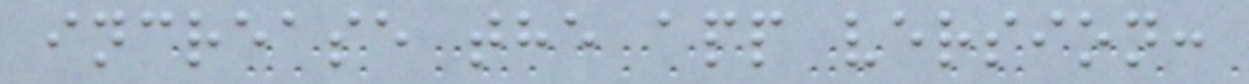increase the app version:
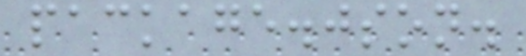package.json.
